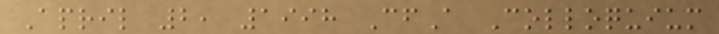April 2, 1998 CfA Colloquium
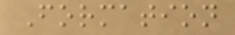Formation
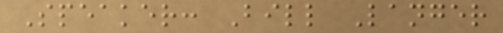Speaker: Bill Langer
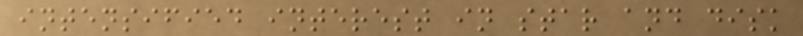intensified interest in star and disk
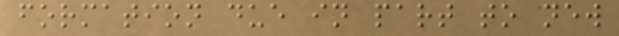formation due in part to new
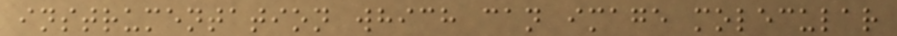instrumentation which can image molecular
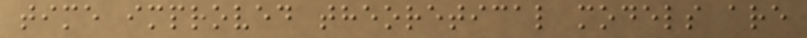time improved theoretical models are
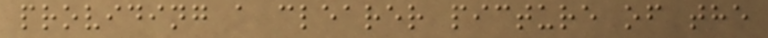providing a clearer picture of the
